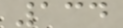134
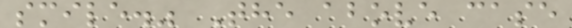smile." The above case
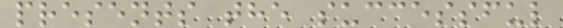presents the successful
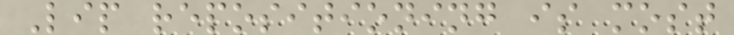Lip repositioning is most
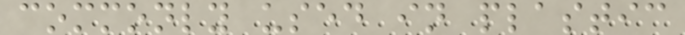commonly used in plastic
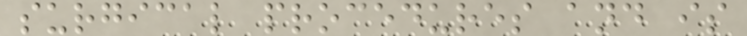surgical procedures and is
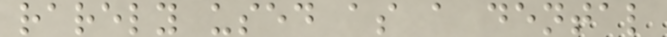rarely used as a dental
